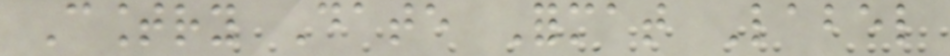Country Date Format Label
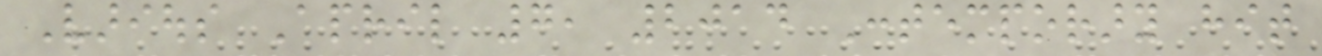Various April 7, 2014 Contemporary hit
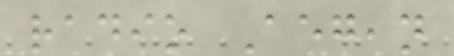radio Aegean
